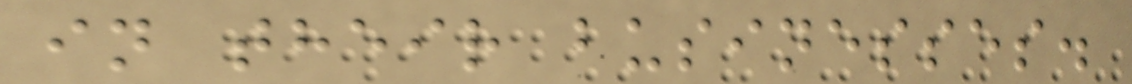in their businesses.
